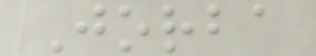Jorba
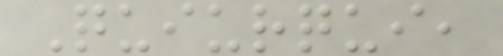Quiurqui,
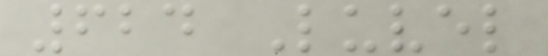624 Luvel
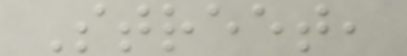Street,
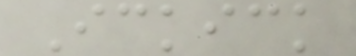Ickick
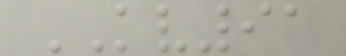KV91
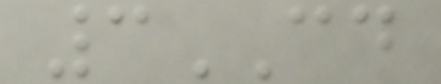3CD
